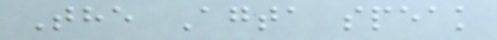The Agta speak
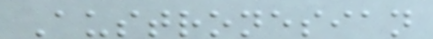Austronesian
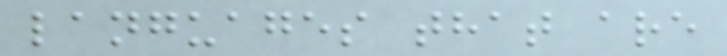languages that are
